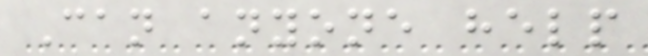Can anyone help
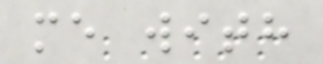me with
